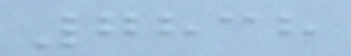7838
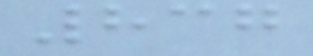837
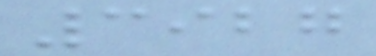3927
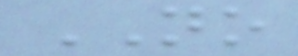NO
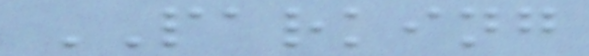PARKING
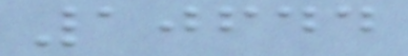10644
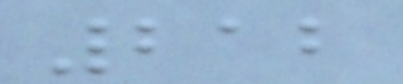212
